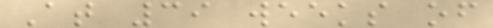At 39 weeks of
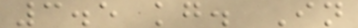3.5 kg. In
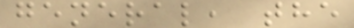general, the
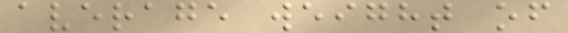average weight of
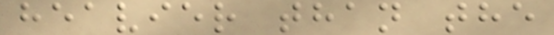heavier than the
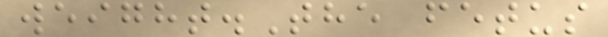weight.The fetus
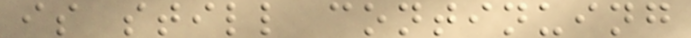is still continuing
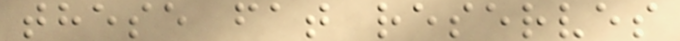these fat reserves
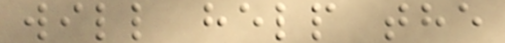will help the
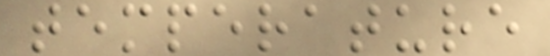temperature
